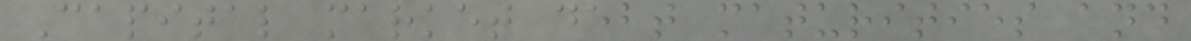Capital market debt maturities and
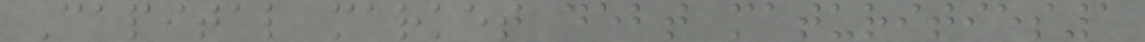Capital market debt maturities1
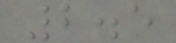2.5
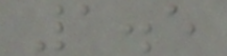1.5
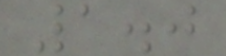1.0
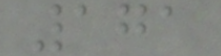171
